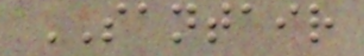SANTAIR
